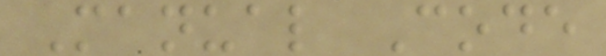Manual Code
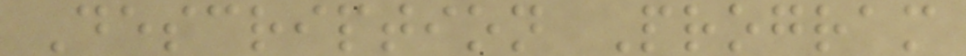Description Program
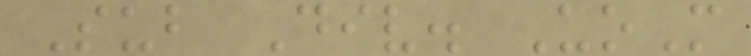Sub Div. UoM
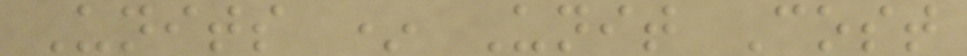Units * Unit Cost
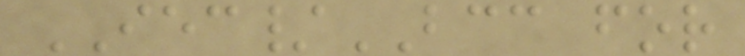IEC/BCC for
